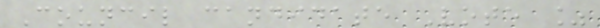Council candidate Vote %
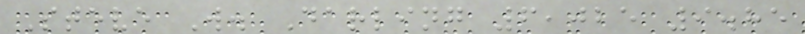Steve W. Darling 6,025 9.85
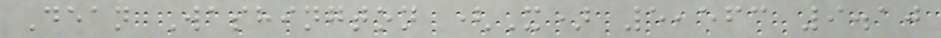Dean Washington (X) 5,563 9.10
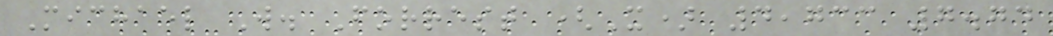Michael W. Forrest (X) 4,733 7.74
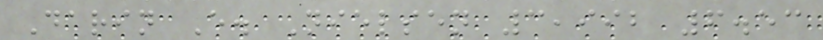Darin E. Nielsen 3,992 6.53
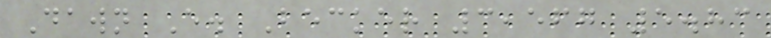Dawn E. Becker 3,567 5.83
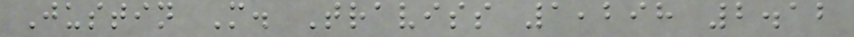Justin M. Traviss 1,298 2.12
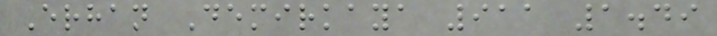Erhan Demirkaya 911 1.49
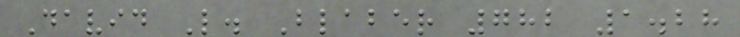David L. Blaber 782 1.28
